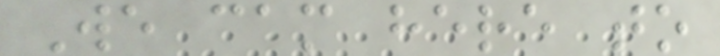We cam here to
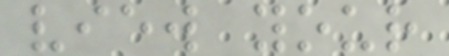view your
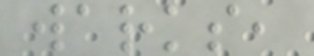warks,
